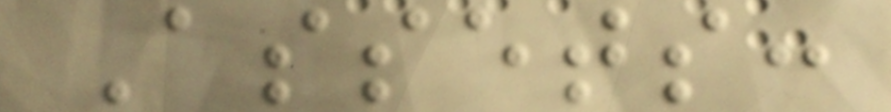Assets:
